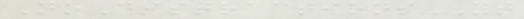NoDistractionsYT
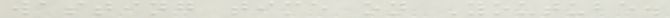wasting time on Youtube.
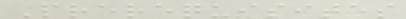Prerequisites
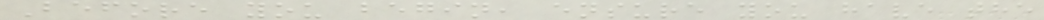Before you begin, ensure you have the
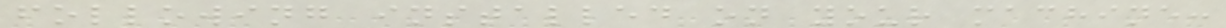following installed on your machine:
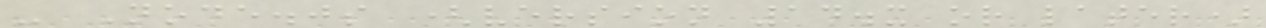- Node.js (version 14.x or later)
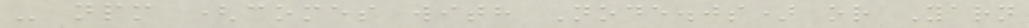- npm (comes with Node.js) or Yarn
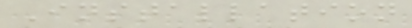Installation
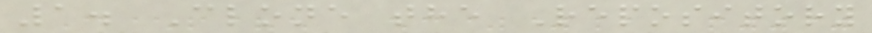1. Clone the Repository
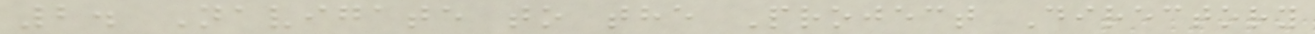2. Navigate to the Project Directory
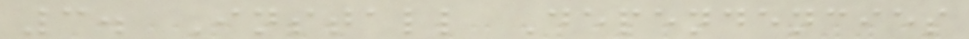3. Install Dependencies
